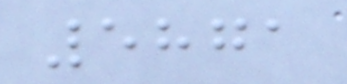5871
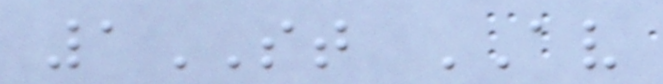1ST AV
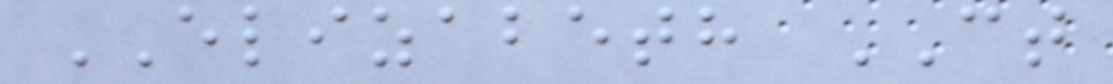ELIZABETH CT
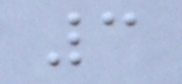3
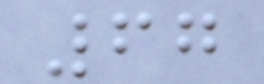67
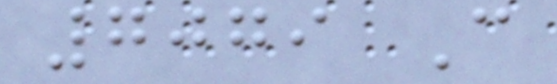7079 C
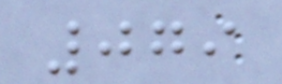079
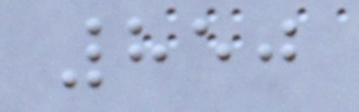850
